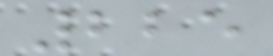225
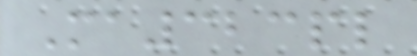Ma323pl
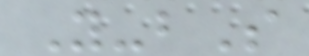Y-bS
